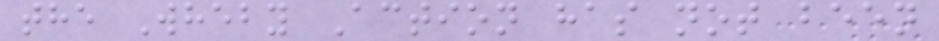the Wheby Action has not been
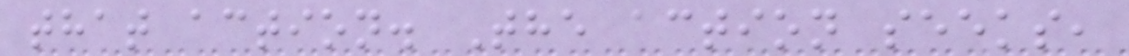that action. The action seeks,
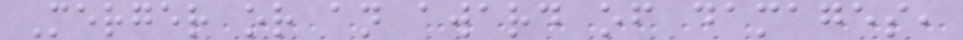Merger or an award of damages,
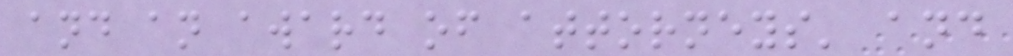and an award of attorneys' and
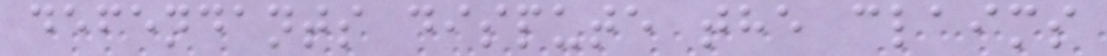defendants dispute the claims
